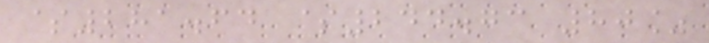$281.64 $244.73 80%
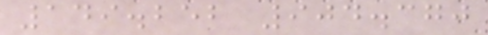149.252 904.370
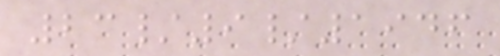23/9/1946
